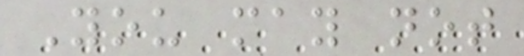You may not
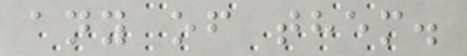any of them.
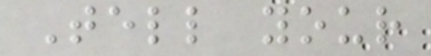Tell your
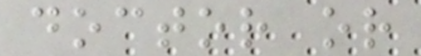doctor or
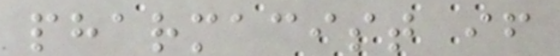pharmacist if
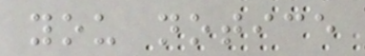you notice
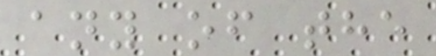any of the
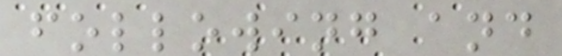following and
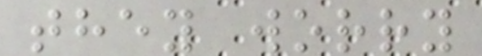they worry
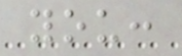you:
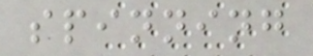spinning
